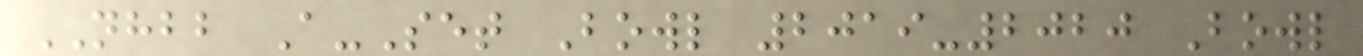NHBB A-Set Bowl 2019-2020 Bowl
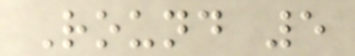Round 5
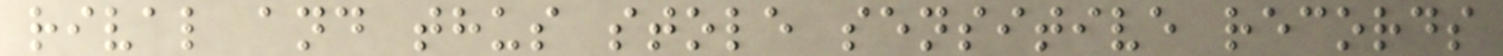rival and thus stole sensitive records
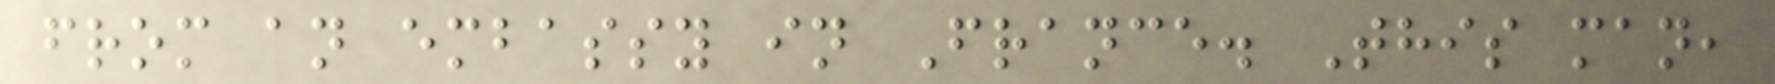from an embassy in France. This man,
